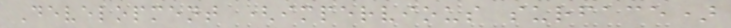Development (impervious surface)
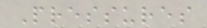Pressures
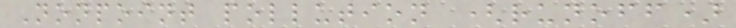Nonpoint pollution (runoff)
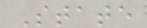State
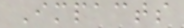Impacts
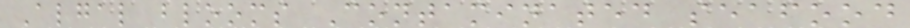Algal blooms Contaminated seafood
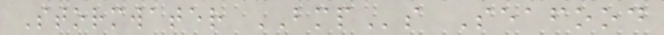Stormwater BMPs Seafood
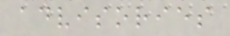advisories
